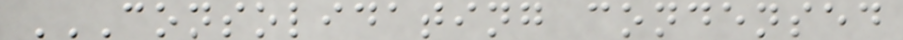CONSOLIDATING CONDENSED
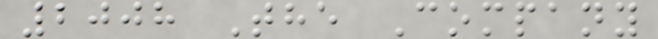2008 The Company
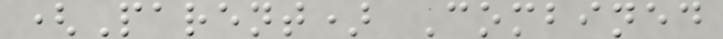(Parent) Combined
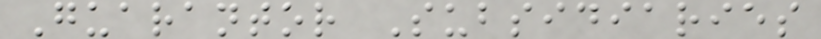Guarantor Subsidiaries
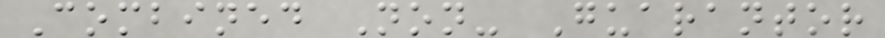Combined Non- Guarantor
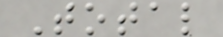Total
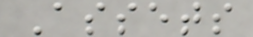Assets
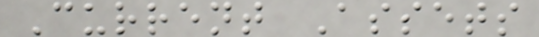Current Assets
